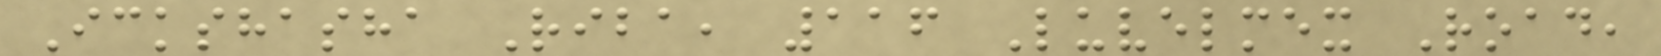Ickshasha Riba, 116 Luvelmex Road,
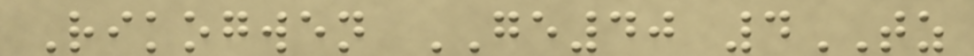Rikogwen GE40 4TZ
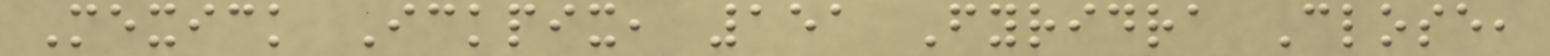Mexick Ickpix, 151 Fyridra Close,
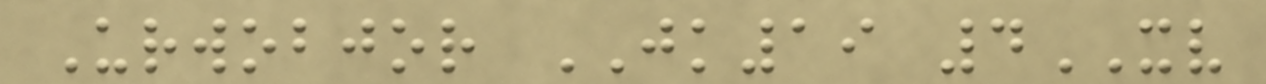Urwobjor JK19 4XV
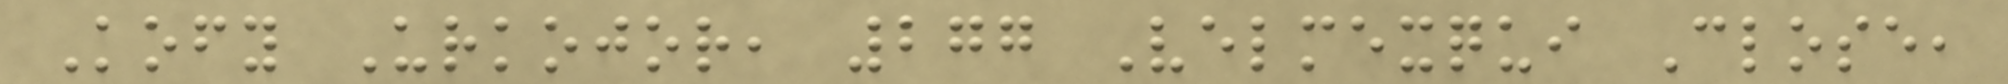Kofy Urkojor, 277 Velmexqui Close,
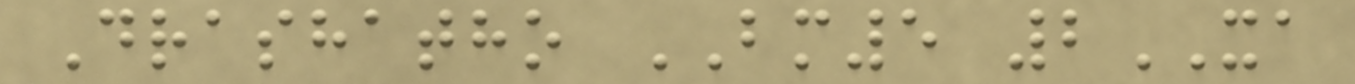Drashatho BM5 2XA
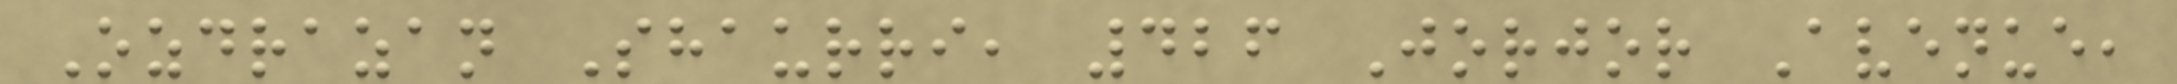Ozdrazan Shaurri, 426 Jorjor Avenue,
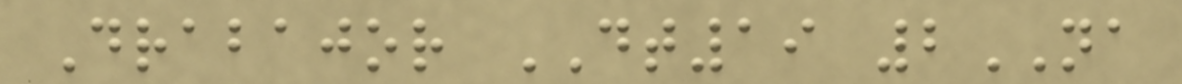Drabajor DT19 2NA
